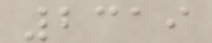2319
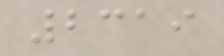2319
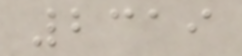2319
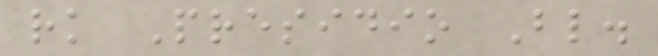rk Presidio Bl.
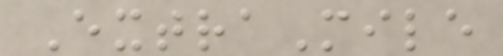ExtraMile
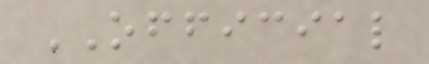OFFICIAL
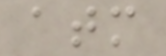atm
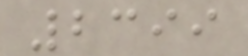2399
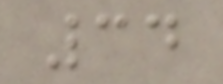34
